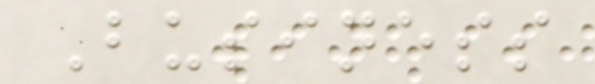Business
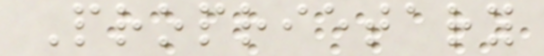Proprietary
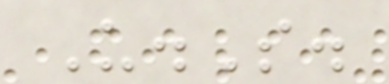U.S.
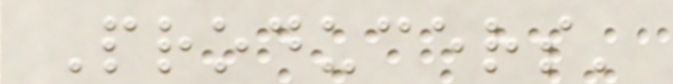Producers'
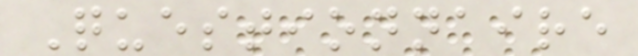Questionnaire
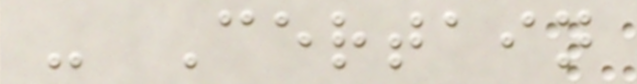- Certain
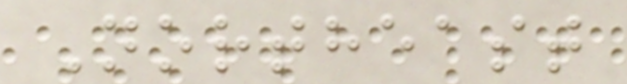Northeast
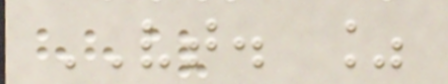VT. %
